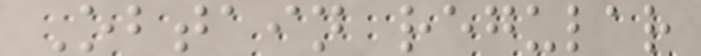Obtain regular
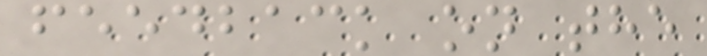feedback on the
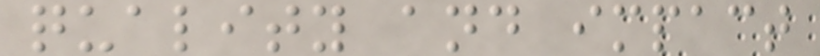quality and impact
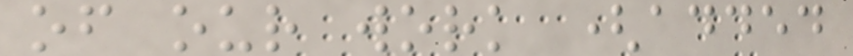of our work (added
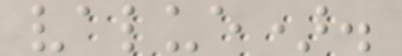value).
